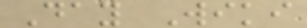Day Wiki
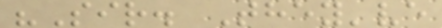"Sir. They've
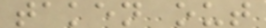taken out
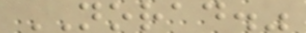NORAD."
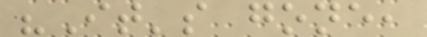"It's gone,
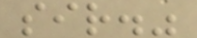sir."
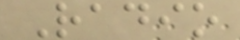Radio
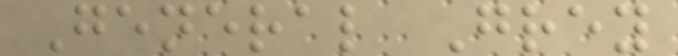General Grey
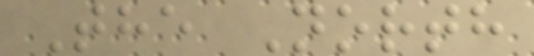The North
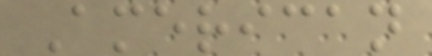American
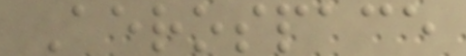Aerospace
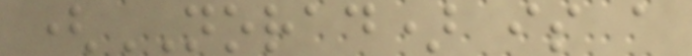(NORAD) is a
